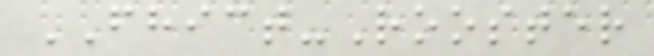FHICT-Rooster
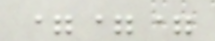===
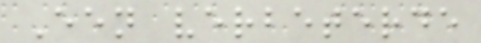Een verbeterde
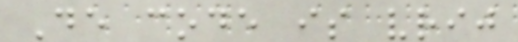De code is vrij
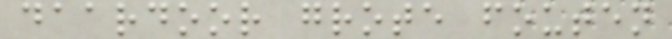daardoor grote fouten
